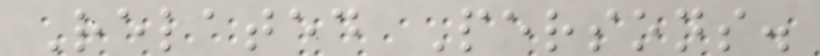Related Persons.
